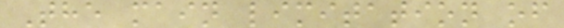The main limitation of
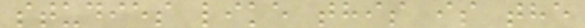studies like this is the
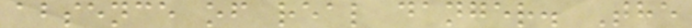absence of real danger. The
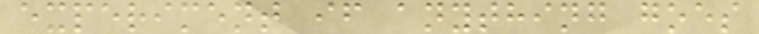experiment if anything goes
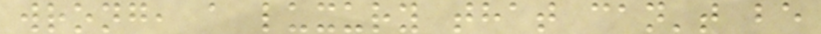wrong, a luxury that can't be
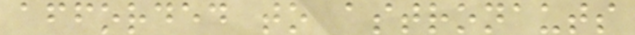afforded to astronauts
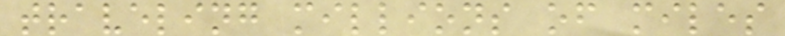traveling millions of miles
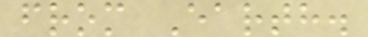from Earth.
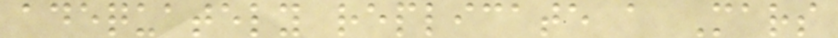adequately replicate a Mars
